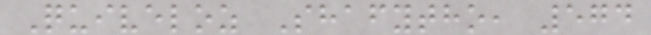Quiveloz Shafytho, 574
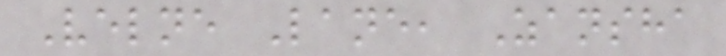Velne Lane, Zansha
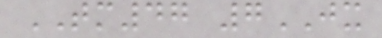TM47 7JX
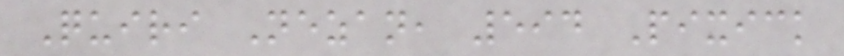Quiri Nezan, 594 Pixick
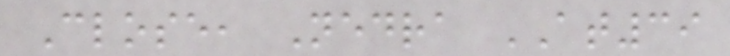Close, Nedra AT39
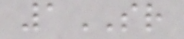1SR
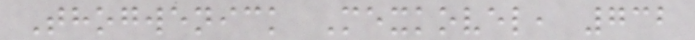Thogwenick Mexkovel, 732
